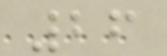26
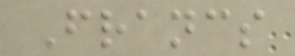Francs
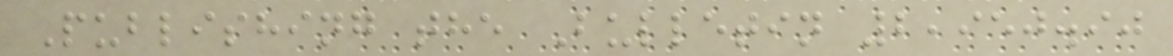Publishing the Bulletin 2,950.90
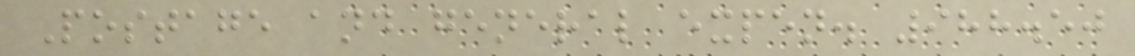Postage and general expen. 988.50
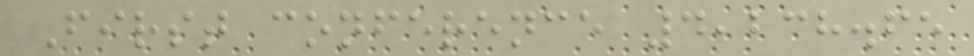First conference 4,238.65
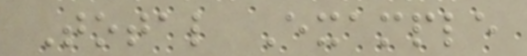Total Example
